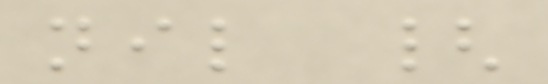nil {
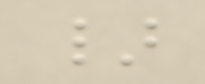}
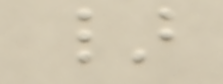}
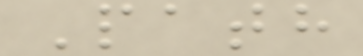Path
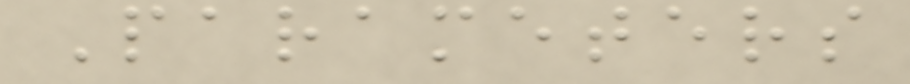Parameters
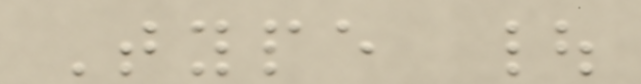Type |
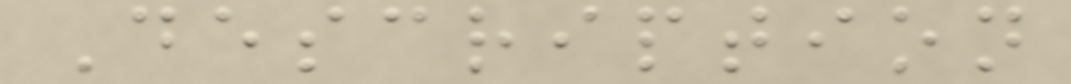Description
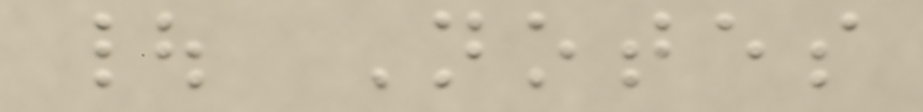| Notes
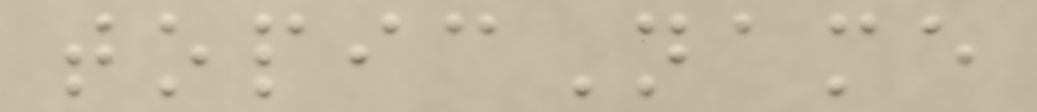topicName
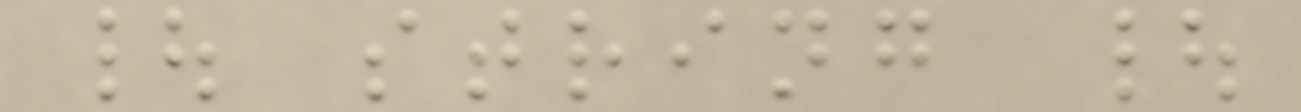| string |
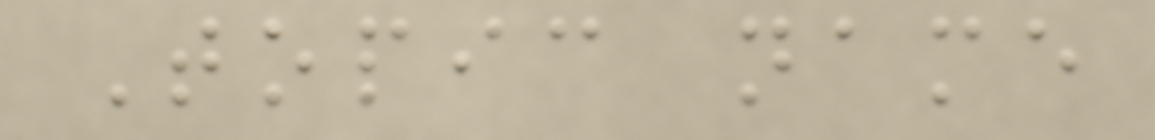Topic name
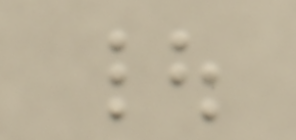|
